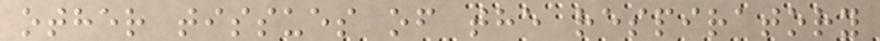other tissues of the respiratory
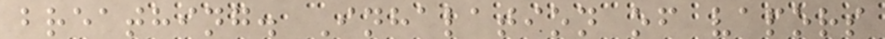breathing. Inhalation of vapors
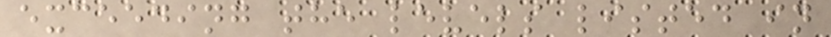exceeding the levels listed in
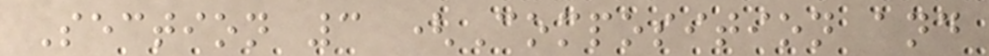Section 3 (Composition and
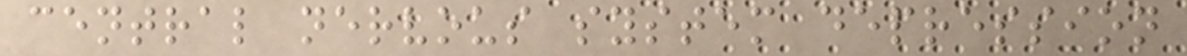central nervous system depression
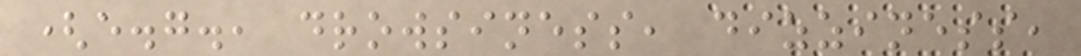(e.g., drowsiness, dizziness,
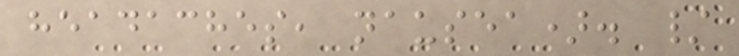headaches, nausea). /
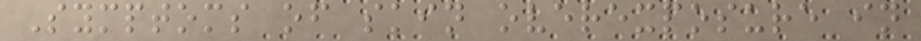Symptoms of skin overexposure in
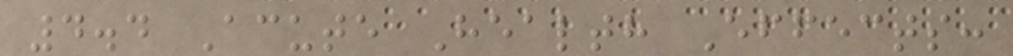4.4 Acute Health Effects:
